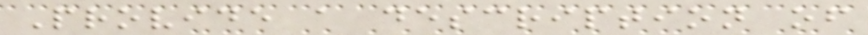Provide a description of
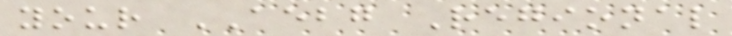your AEBG Regional
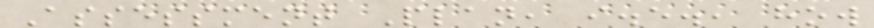Assessment Plan, i.e., how
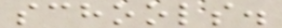schools.
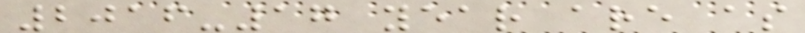2016-17 year are as
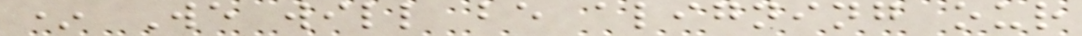* We will be aligning our
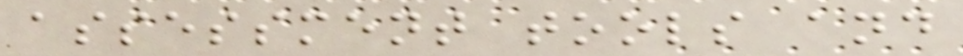assessment tools and
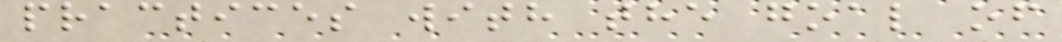practices with the goal of
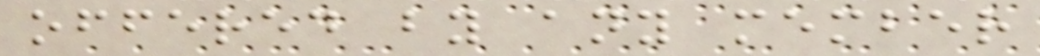offered by any member
